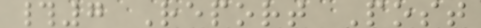#7 Report Post
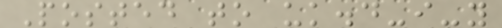Posted to uk.d-i-y
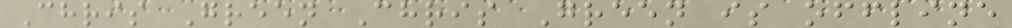Chris Green Chris Green is offline
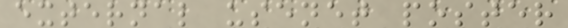external usenet poster
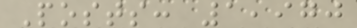Posts: 1,970
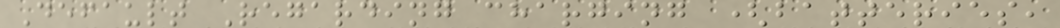Default Regarding charging (batteries,
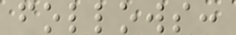follows:
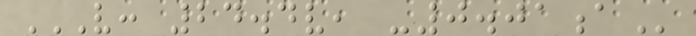V: 24.4V, -0.01A
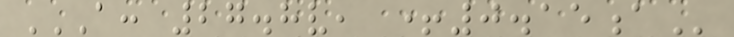A: 27.8V, +0.15A
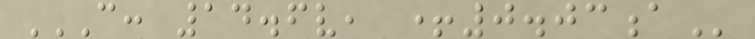C: 14.6V, +0.03A
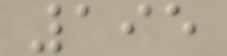195
